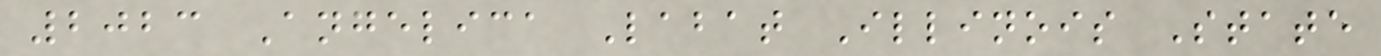2023 Angelica Labat Illinois State
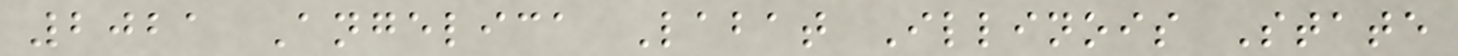2021 Angelica Labat Illinois State
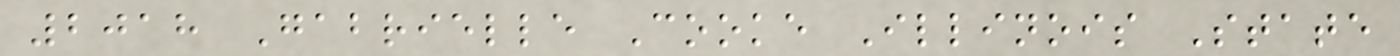2018 Gabrielle Cooke Illinois State
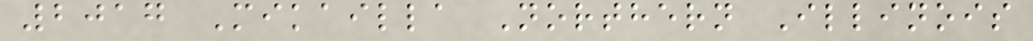2017 Mikailla Northern Illinois
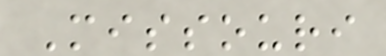Missouri
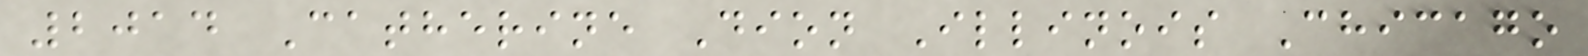2014 Catherine Dion Illinois Chicago
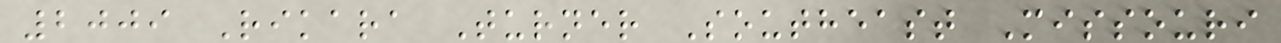2009 Rikara Turner Southeast Missouri
